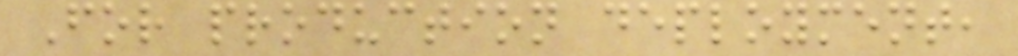For production deployment,
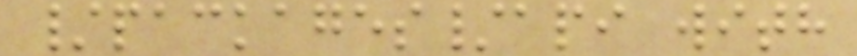/packages/api with
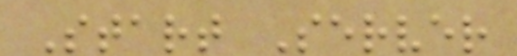Start Server
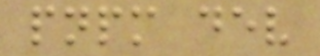pnpm dev
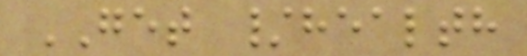GET /health
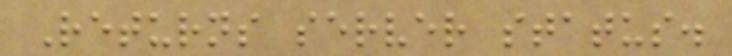Returns server status.
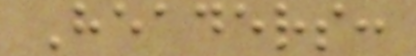Headers:
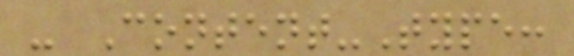- Content-Type:
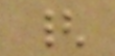{
